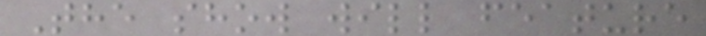The show will feature
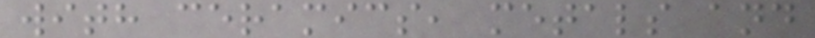with ceramics, metals and
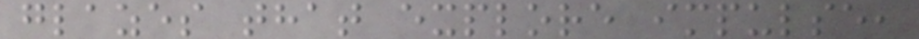glazes that explore impulse,
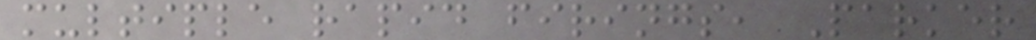multiple rapid firings, Parker
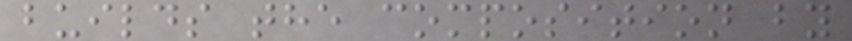builds the composition by
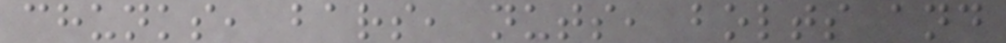chunks, bars, nuts, bolts and
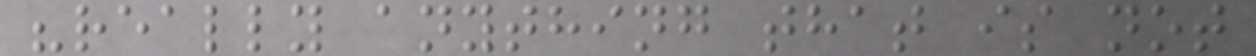"really anything that is not
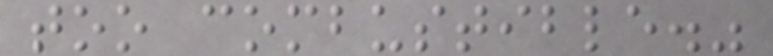too combustible."
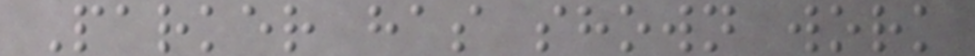Parker has shown work
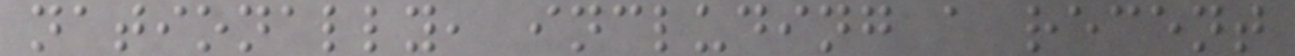nationally, including a recent
